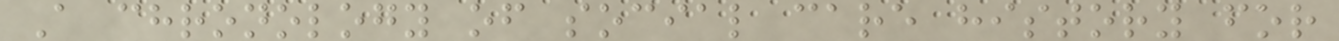A chronology of social care history for
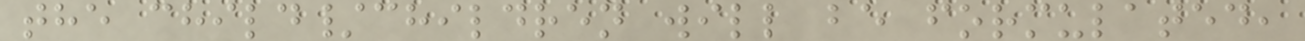the child/children will be formulated,
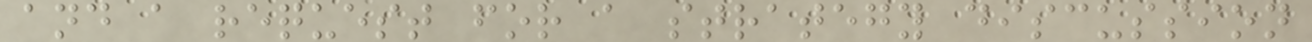and a request for a strategy discussion
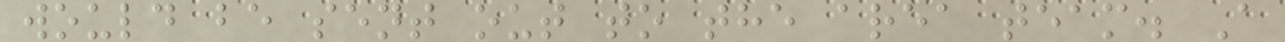would be sent out to the area team. A
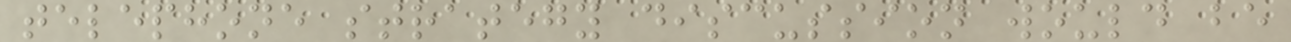telephone strategy discussion would be
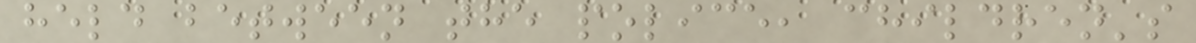held between the police, children's
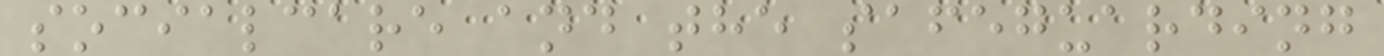socialcare and the safeguarding
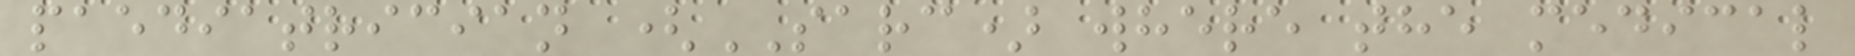paediatrician (SARC) where the medical
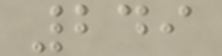249
